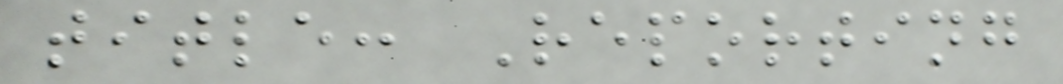title: Reporting
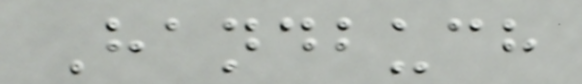Handbuch
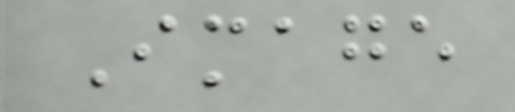Image
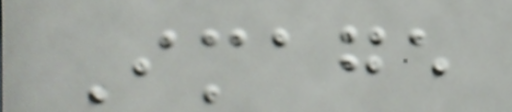Image
